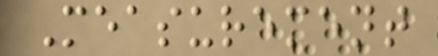Measurement
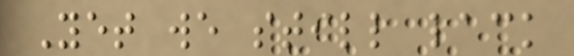Yet we still lack
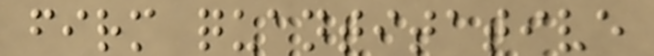firm quantitative
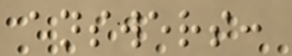answers:
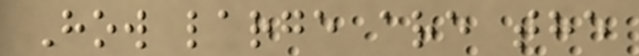How large are the
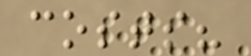costs?
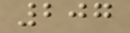207
